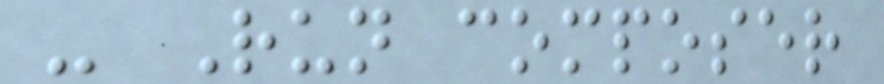- Run composer
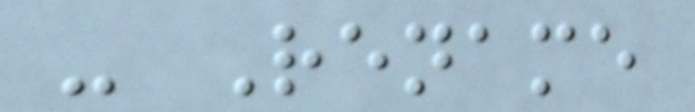- Rename
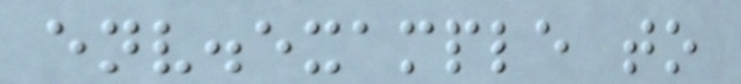env.example to
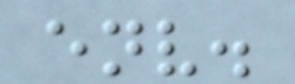env.
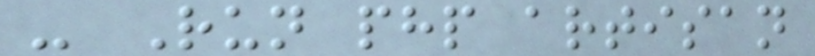- Run php artisan
